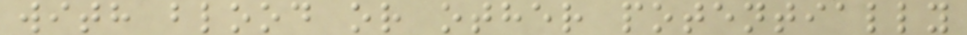with blood or other potentially
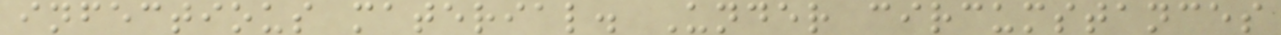infectious material. Under circumstances
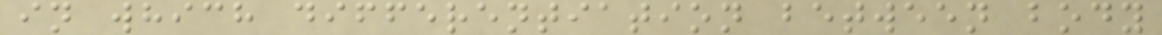in which differentiation between body
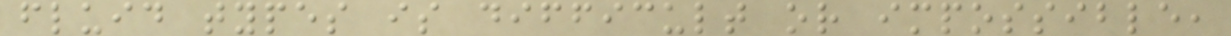fluid types is difficult or impossible,
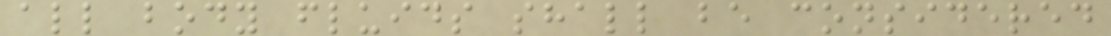all body fluids shall be considered
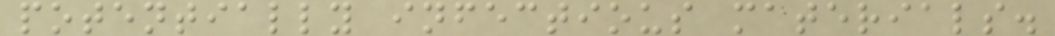potentially infectious materials.
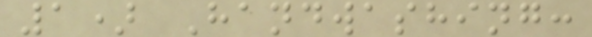1) Handwashing:
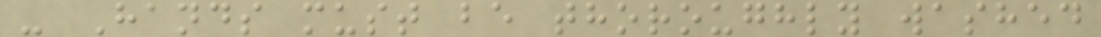- Hands must be thoroughly washed
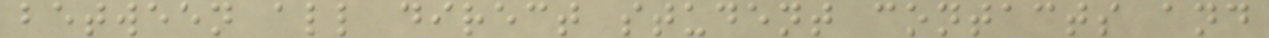between all direct student contacts and
